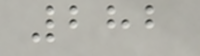282
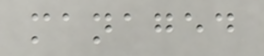managed
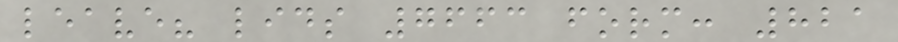leave? lids 7663 form: 821
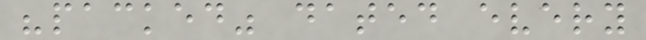"packed" dated every
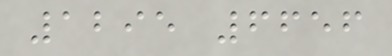1295 6656
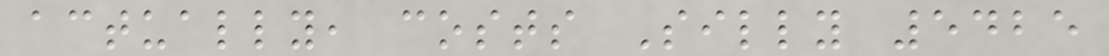actually, costs Silly 5425
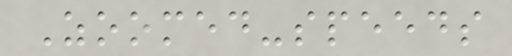Zoomed-speeds
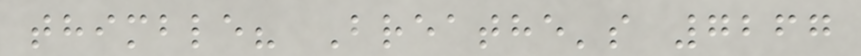thimble? Breathe's 7267
